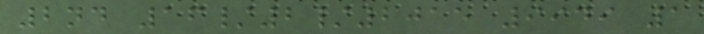2nd 16/2/2015 9949 1
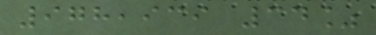978,939 34%
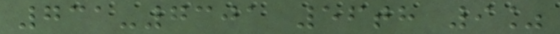731-7301 56th 9%
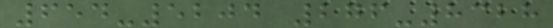654-5204 276-8328
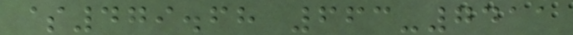$479.68 663-7411
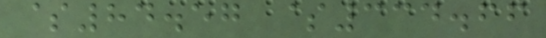$84.57 $334.66
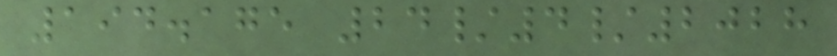194.175 24/4/2028
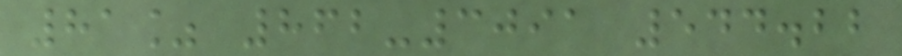81% 862-3091 544.22
